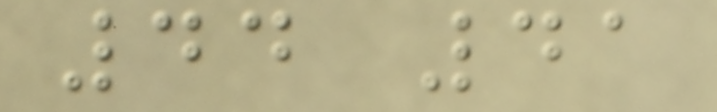44 41
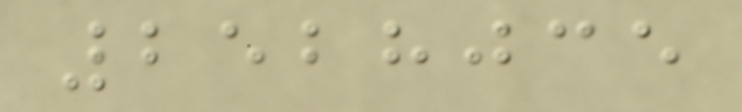2528035
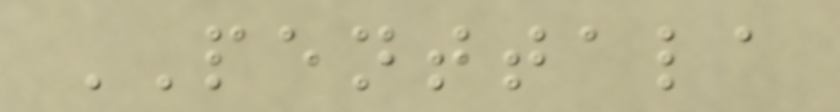PENTTALA
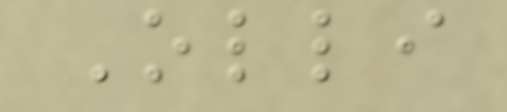Olli
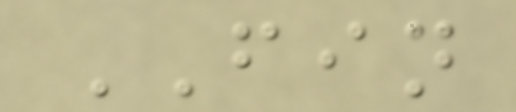FIN
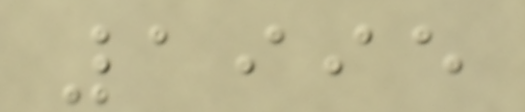1995
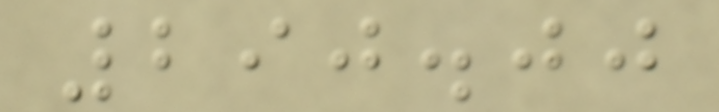290.00
